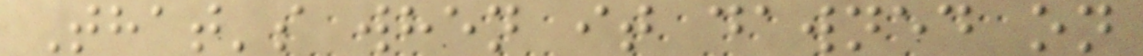That's when it dawned on
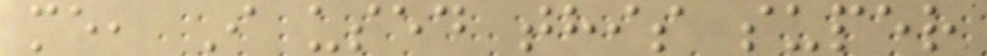me, I used this super
